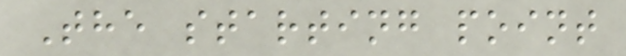The starting point
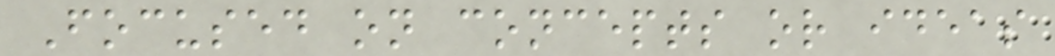Focused on concepts or ideas
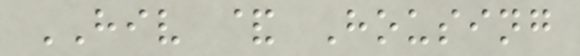HIV & Housing
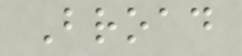Broad
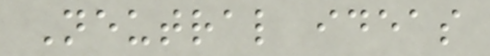Neutral ideas
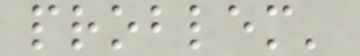problem'
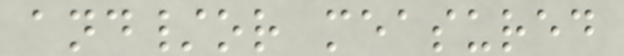and/or measured
